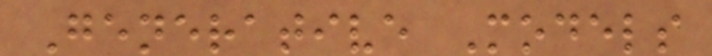Generative Models
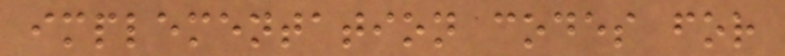implementation codes for
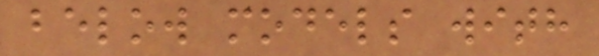below models with
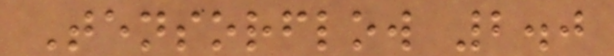Tensorflow 2.0
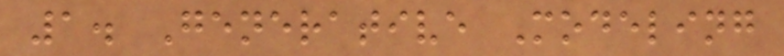1. Generative Modeling
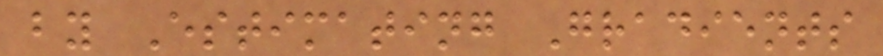by Estimating Gradients
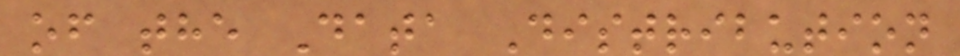of the Data Distribution
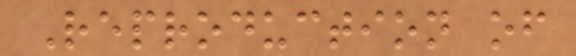Reproduction of
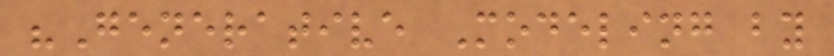"Generative Modeling by
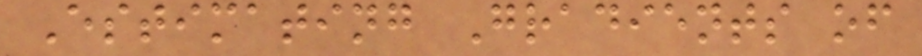Estimating Gradients of
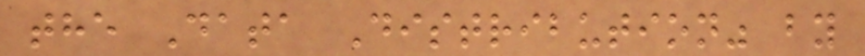the Data Distribution" by
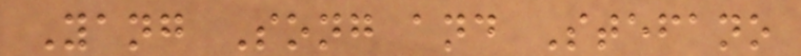Yang Song and Stefano
